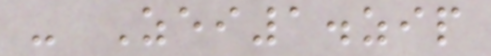- Zei1.zip
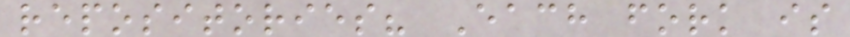repositories? Each fork is
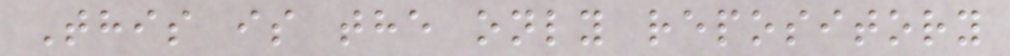This is the only repository
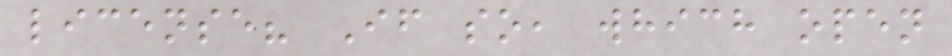license? If so, which open
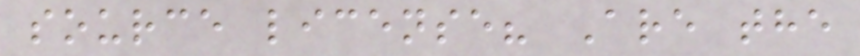source license? Are the
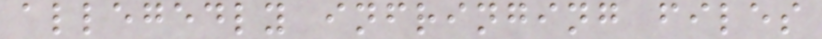allegedly infringing files
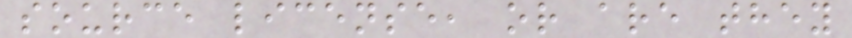source license, or are they
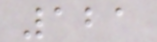121
